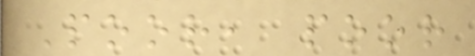Poor, poor
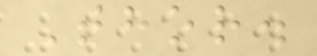Thor.
